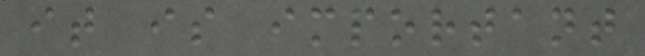it is important
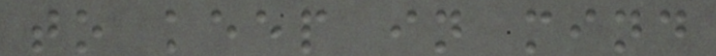to keep in mind
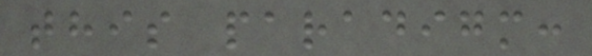this paradigm:
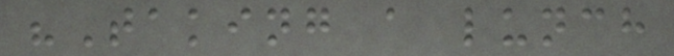"Taking a lunch
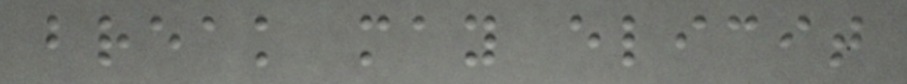break may elicit
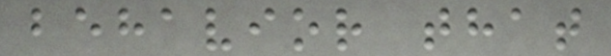behavior that
